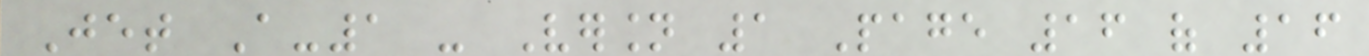Jet A-1 - Version 1 Page 16 of 16
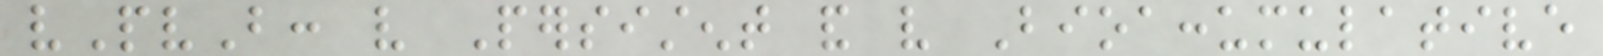vPvB: very Persistent and very Bioaccumulative
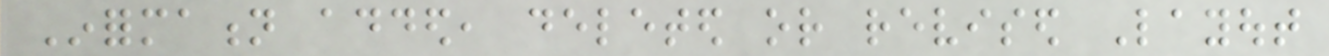Information added, deleted or revised Layout
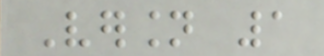Version 1
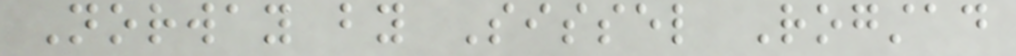Norway by Sissel Rogstad
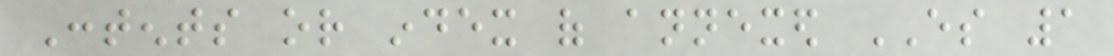Contents or index of annexed ES 1
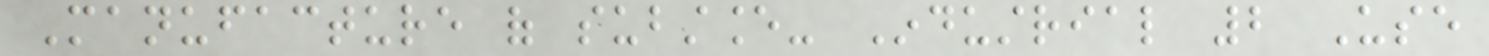Manufacture of substance- Industrial 2 Use
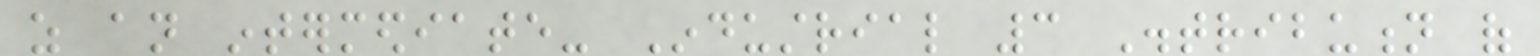as an intermediate- Industrial 3 Distribution of
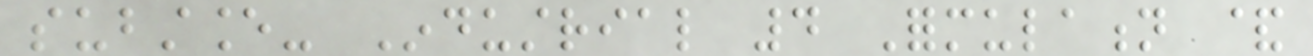substance- Industrial 4 Formulation &
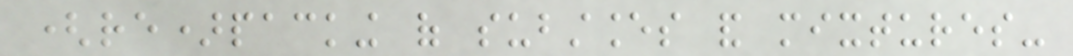(re)packing of substances and mixtures-
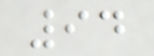94
